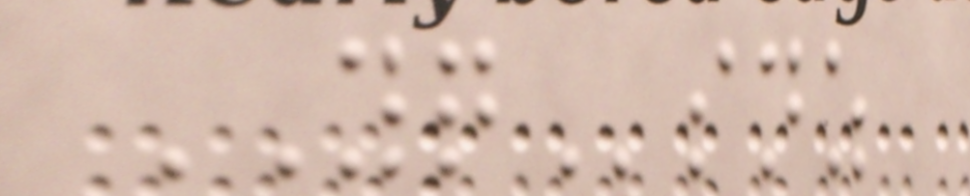YQsnz
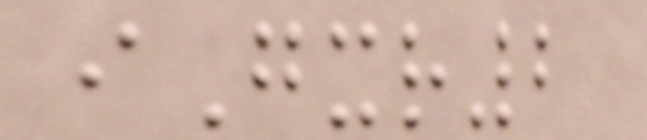iGxr2
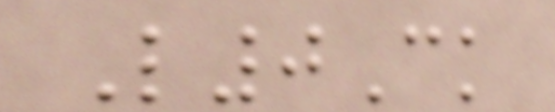L0Ck
